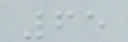65
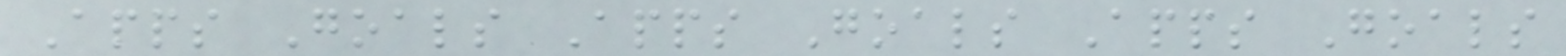Apps Goals Apps Goals Apps Goals
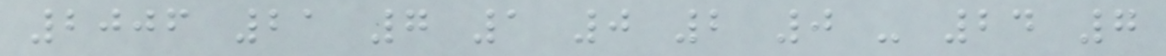2006 21 7 1 0 2 0 - 24 7
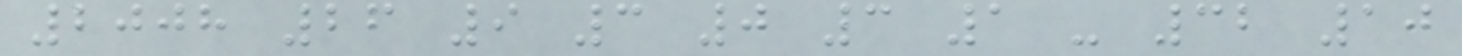2008 26 9 3 0 3 1 - 32 10
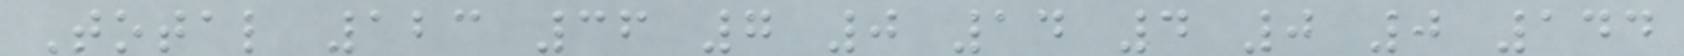Total 123 36 7 0 14 4 0 0 144
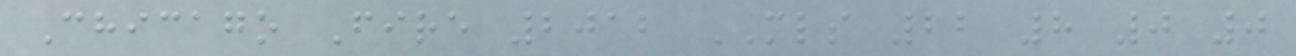Chicago Fire 2012 MLS 22 8 0 0
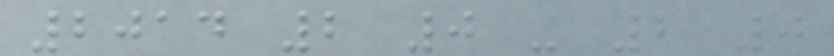2014 2 0 - 2 0
